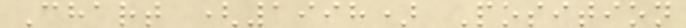Chart (1998) Position
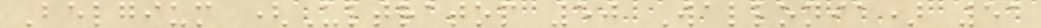Belgium (Ultratop 50 Wallonia) 51
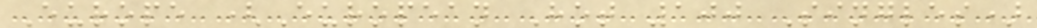Europe (European Hot 100 Singles)
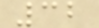32
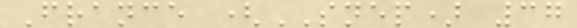France (SNEP) 37
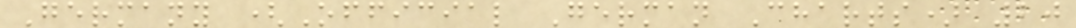Germany (Official German Charts) 20
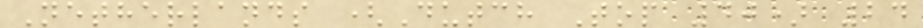Netherlands (Dutch Top 40) 24
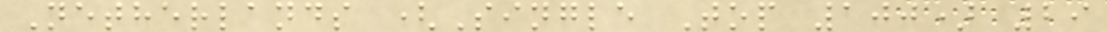Netherlands (Single Top 100) 29
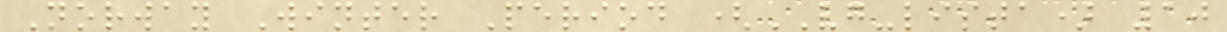Norway Winter Period (VG-lista) 10
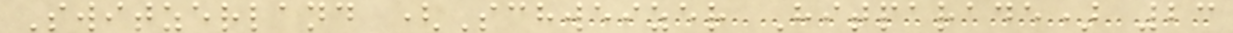Switzerland (Schweizer Hitparade) 23
